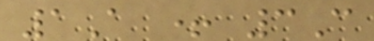1A + 3C
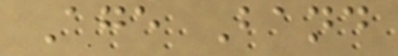Age Band
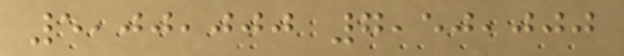5,00,000 7,50,000
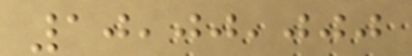10,00,000
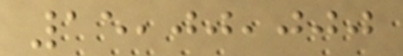15,00,000
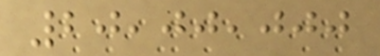20,00,000
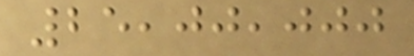25,00,000
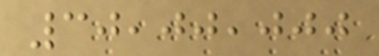30,00,000
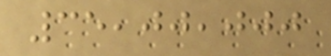35,00,000
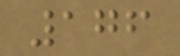176
